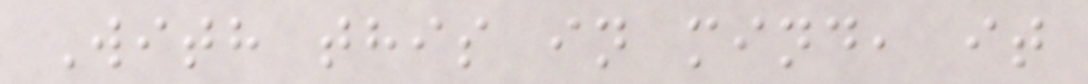With this in mind, it
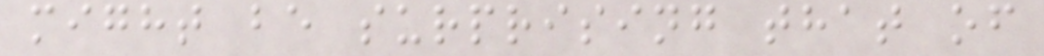might be surprising that of
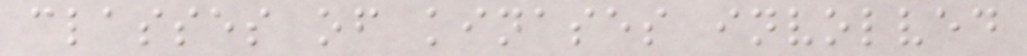classes of kinases involved
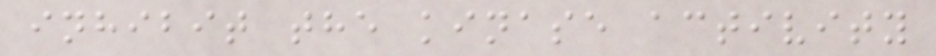inhibit the kinase activity
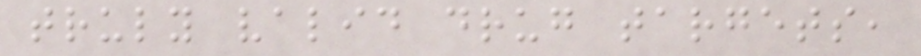truly valid drug targets,
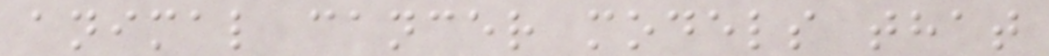animal cancer models that
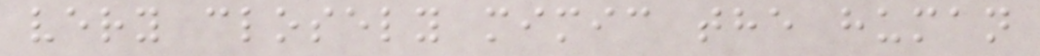very closely mimic the human
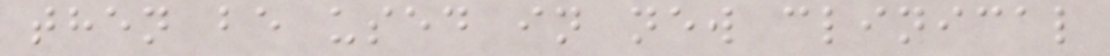then be used in new clinical
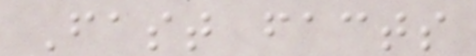Fast facts
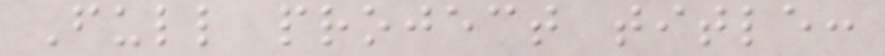Full project title:
